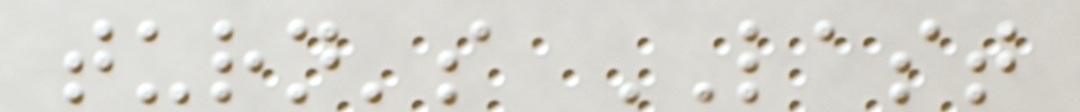turn's LAST
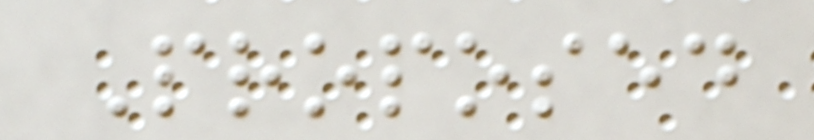Proposed
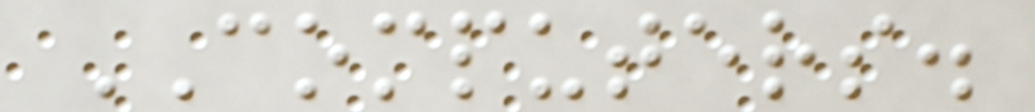COMPUTERS.
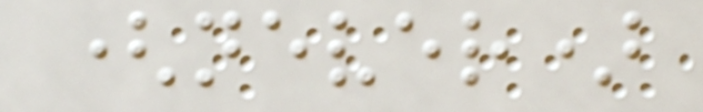(never)
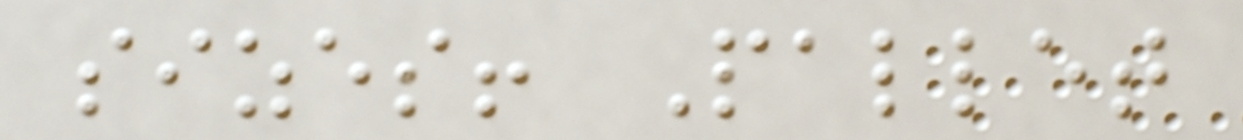sizes! Pallet
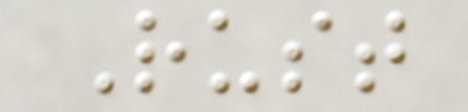Rust
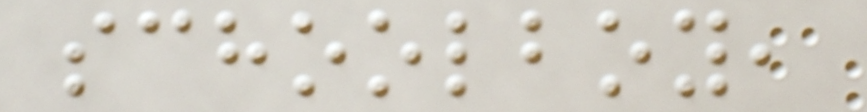schoolboy,
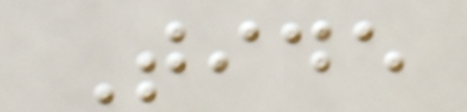Tide
